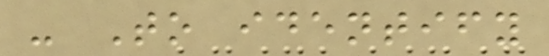- To identify
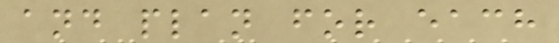and plan for each
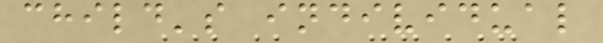child's individual
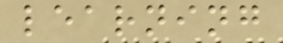learning
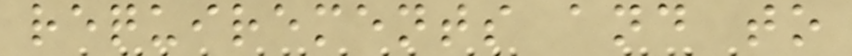requirements and to
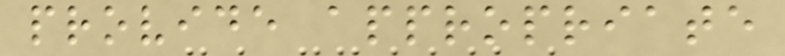provide appropriate
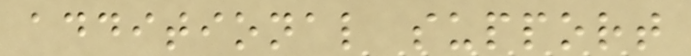additional support
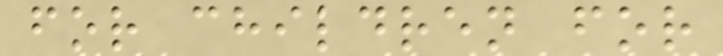for children for
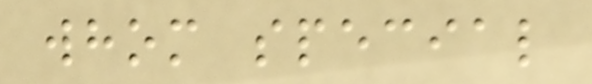whom special
